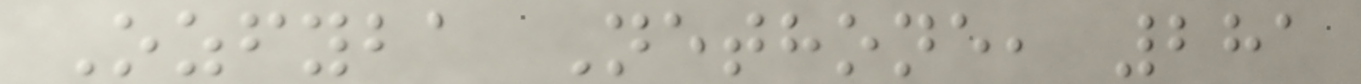Ozfyba Nethone, 281
